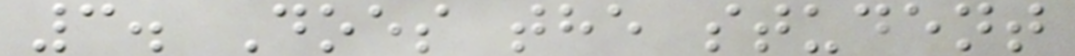3. Does the student
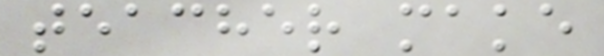teacher make
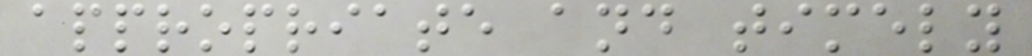appropriate and timely
